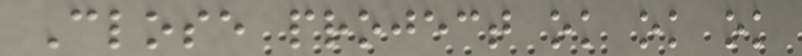Close project ok ok ok
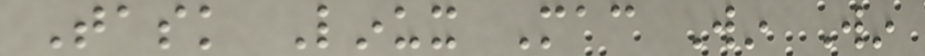Task Linux Mac Win Win
